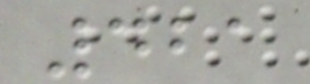421
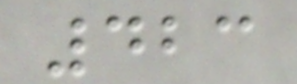423
